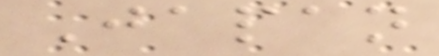Japan
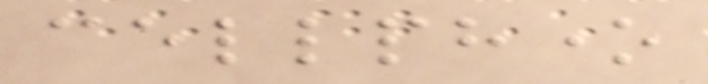cellphone
